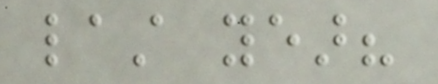last year?
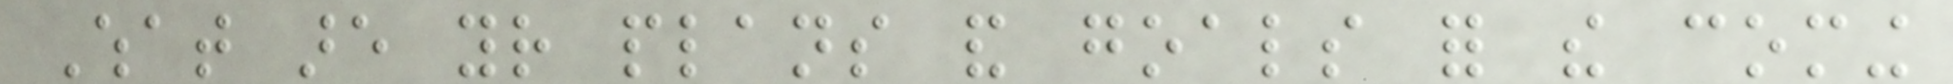What are your plans and goals for the coming
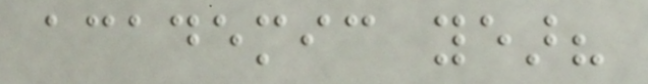academic year?
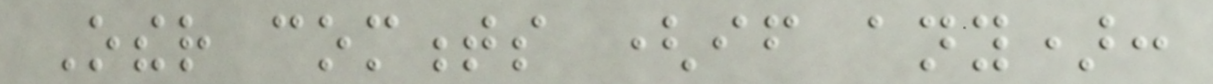Other comments (if any):
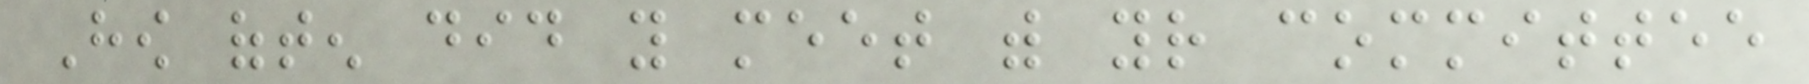How often did you meet with your committee
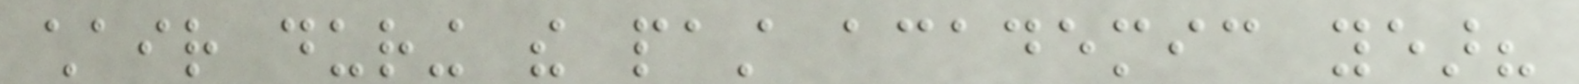chair during the past academic year?
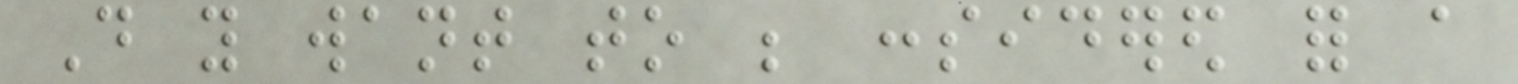Do you want to be considered for a
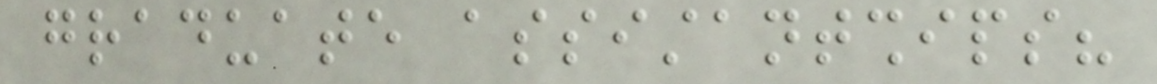graduate assistantships?
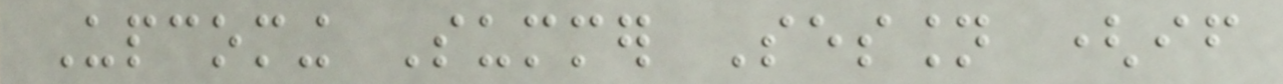Upcoming Summer Session (if
